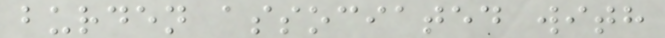burden associated with
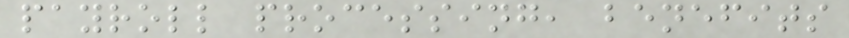payroll processing, benefits
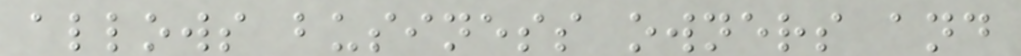allows business owners and
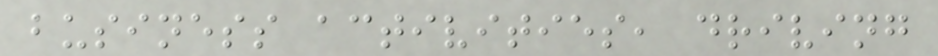business activities, driving
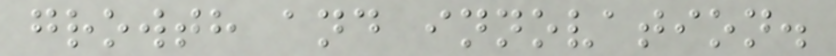growth and innovation.
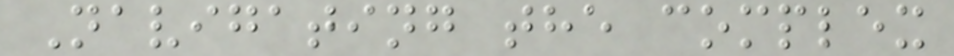Navigating the complex
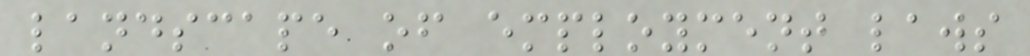landscape of employment laws
